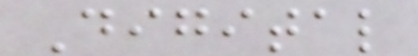Digital
